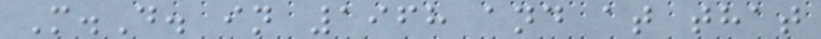M.D. in 1968 and at that
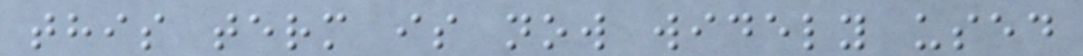this term is now widely used
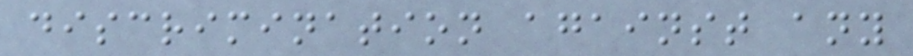discrimination against any
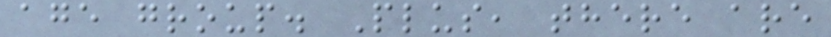age group. Plus, there are
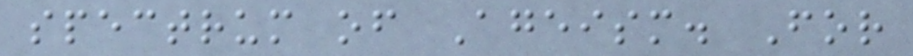spectrum of Ageism. For
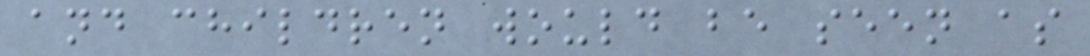and children would be seen as
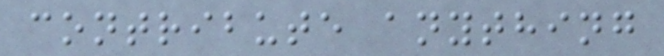contribute anything
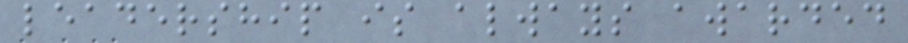leadership is always awarded
